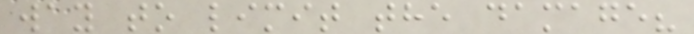way to limit the damage?
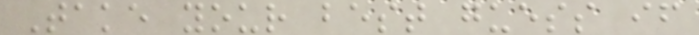Take your best guess if
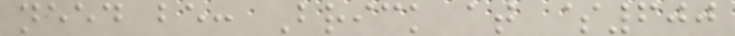need be: Brick at $600
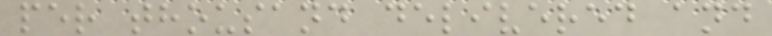per thousand delivered and
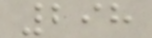298
